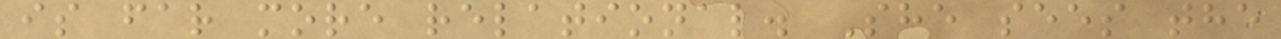is far more relational. She sees the
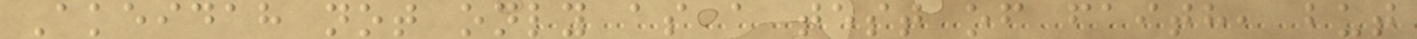Akeidah not only as a test of faith, but
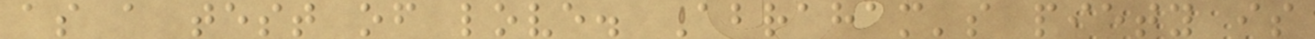as a test of love. Abraham's piety is
